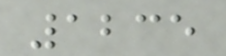1235
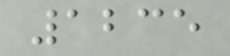1235
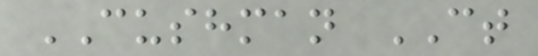CUSHMAN CT
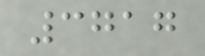3717
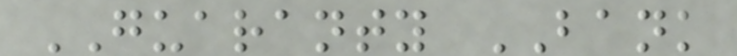GUARANTY BANK
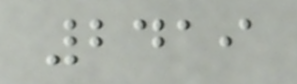2419
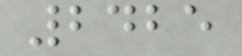2425
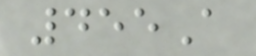455A
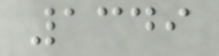1349
